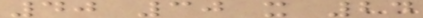40 30 x 24
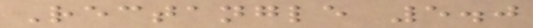Rectangle 5.0
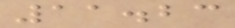11.23
